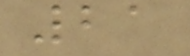21
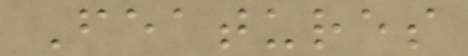Features
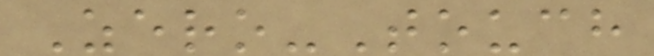Zero-Touch
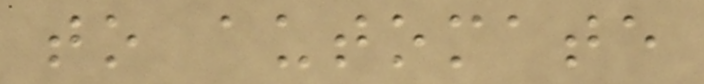to automate
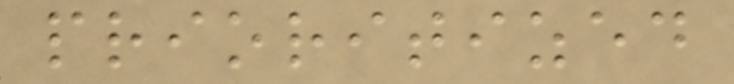prioritized
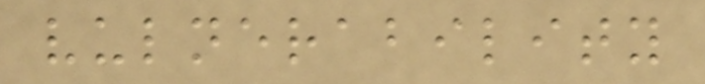vulnerability
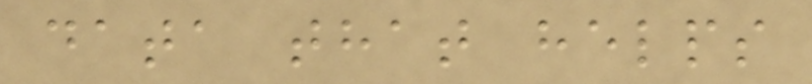data that helps
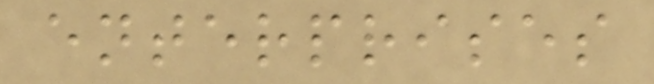enterprises
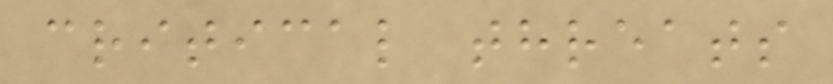critical threats
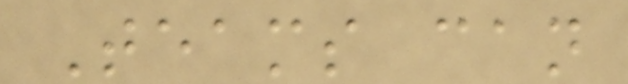Teams can
